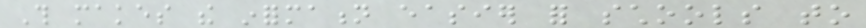This makes the information easier for schools to
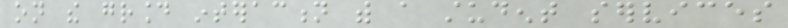on the ground interaction with a student services
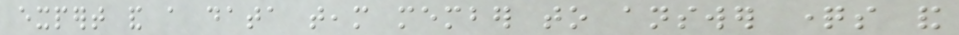expert and a data team member to answer questions and
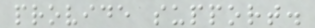provide support.
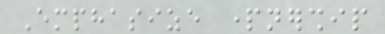Emphasize partnership
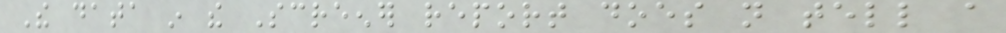The data in the Screener report does not tell a
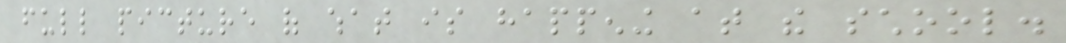full picture of what is happening at the school.
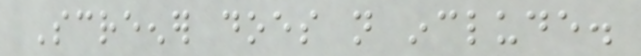Screener does not include.
